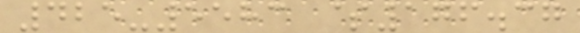425-5583 $176.37
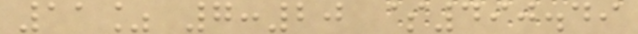11% 7:20 $490.49
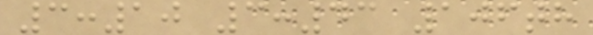3:10 3:43 106th
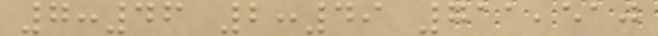7:46 2:49 711,510
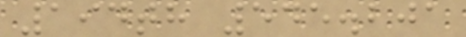194th 545.201
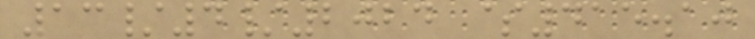13/4/2024 $415.10
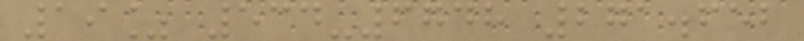19% 534-6748 271.652
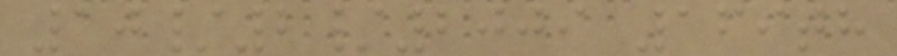10/2/2009 169th
